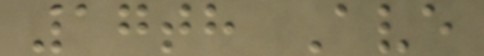17th Ave
